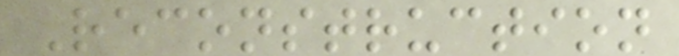Reconstruction
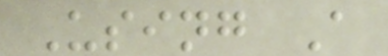Using A
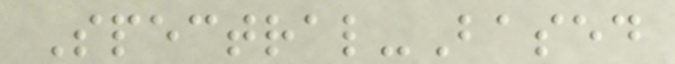Spectral-Based
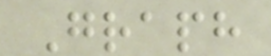Graph
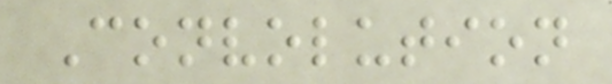Convolution
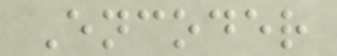Encoder
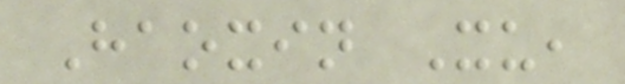Haoxin Xu,
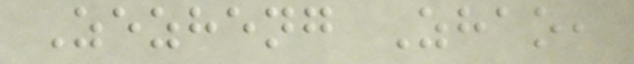Zezheng Zhao,
